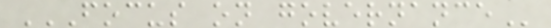FOCUS ON GOVERNANCE
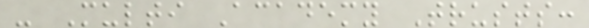- Multi Academy Trusts:
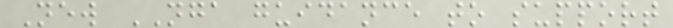New NGA guidance to support
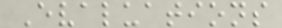Evaluations
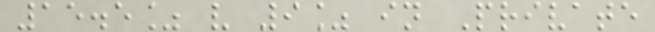15.5% v 9% in Private
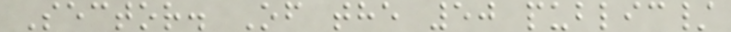Sector. Of the 50 public/
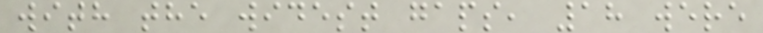with the widest gaps, 18 were
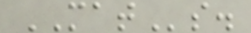MATs.
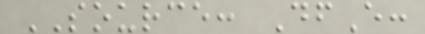SOURCE: DfE:
